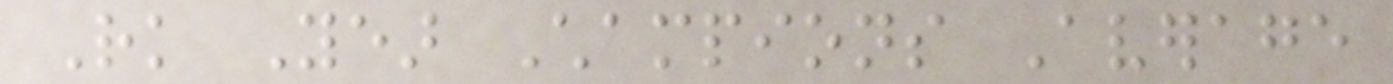Rk Year Champions Average
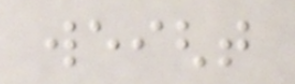weight
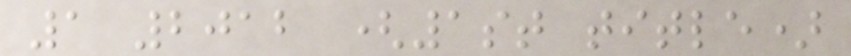1 2012 (1st title)
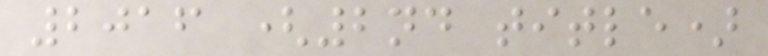2016 (2nd title)
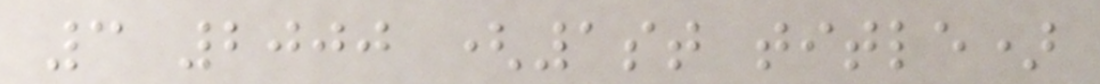3 2000 (1st title)
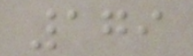179
